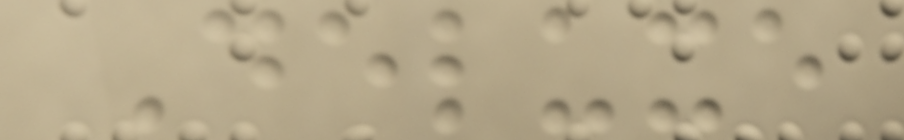Deluxe
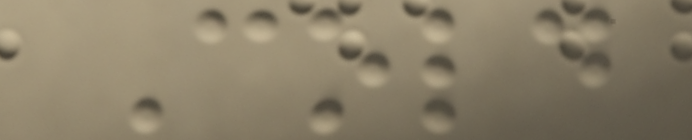Cold
